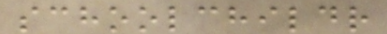schoolchildr
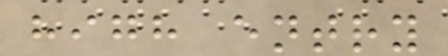high entry
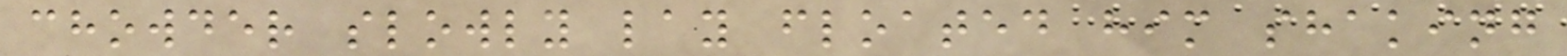chowder slowly lay floated him shaking
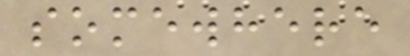somewhere
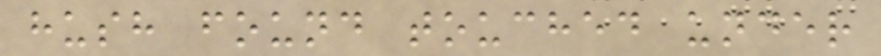hush found touched under
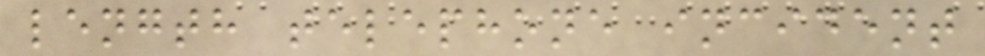length telephone incident
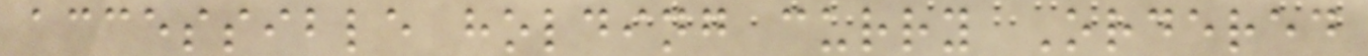accessible holding curry Ordered
